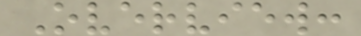Overview:
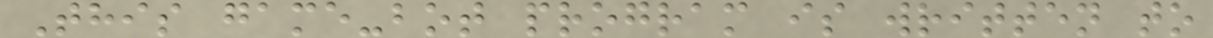This game-bot program is written to
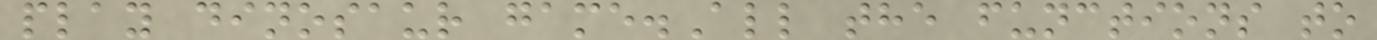play dinosaur game.All the functions to
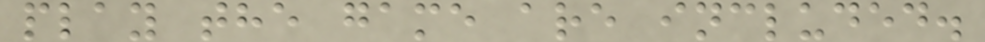play the game are included.
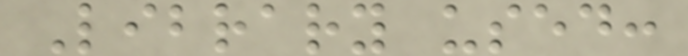Library used:
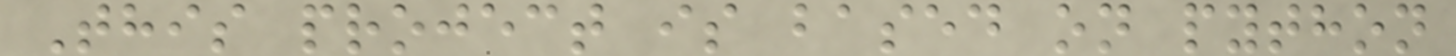This project is based on python
